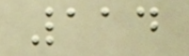114
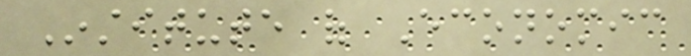Institute of Economic
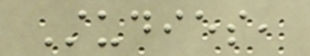Studies,
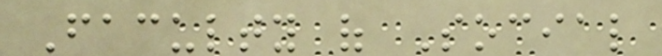Faculty of Social
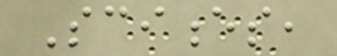Sciences,
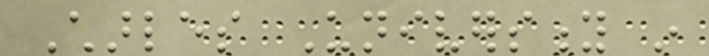Charles University in
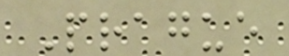Prague
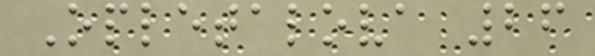Opletalova 26
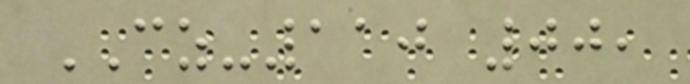CZ-110 00,
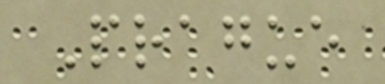Prague
